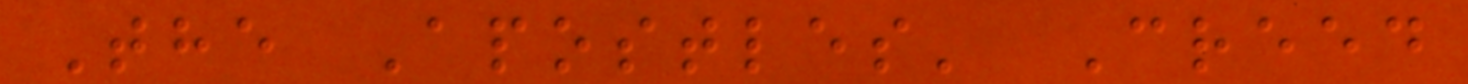The Apostles' Creed
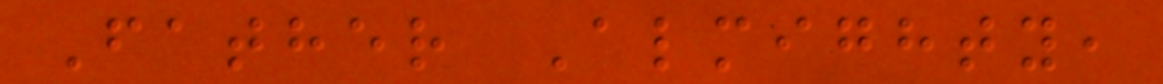Father Almighty,
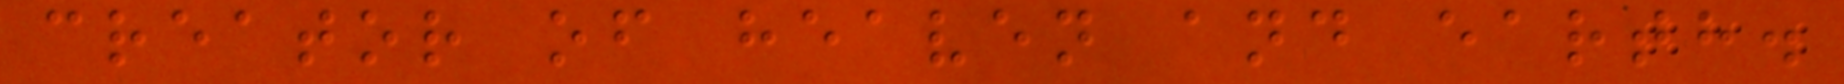creator of heaven and earth.
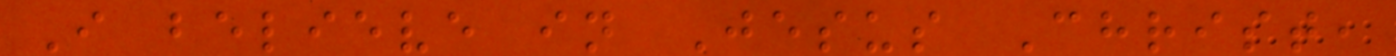I believe in Jesus Christ,
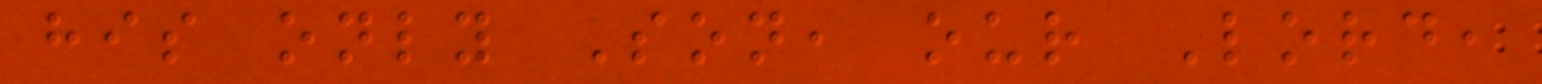his only Son, our Lord,
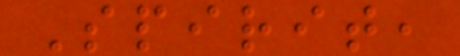Spirit,
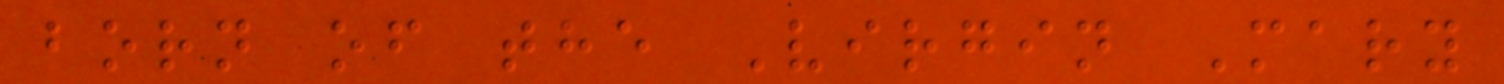born of the Virgin Mary
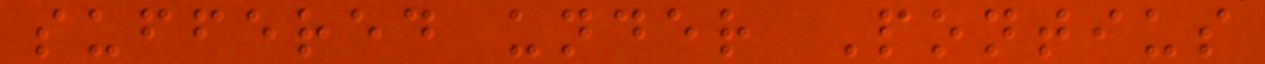suffered under Pontius
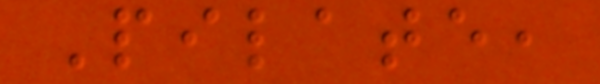Pilate,
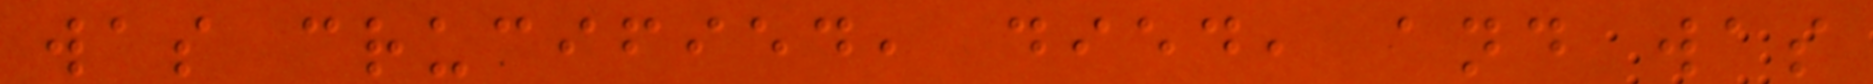was crucified, died, and was
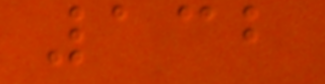132
